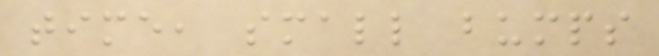time, small bumps
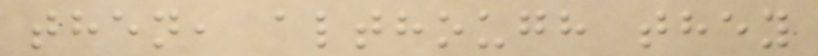then, although they
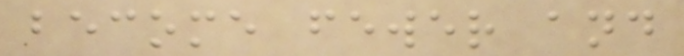become fewer and
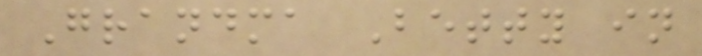Grandma Betty in
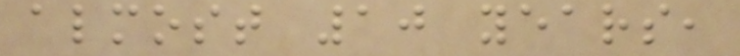almost 10 years,
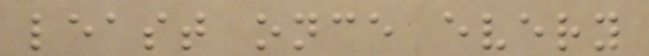least once every
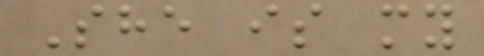She is my
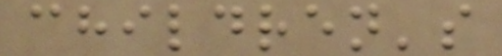children's
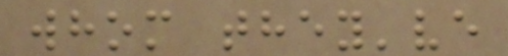whom they've
